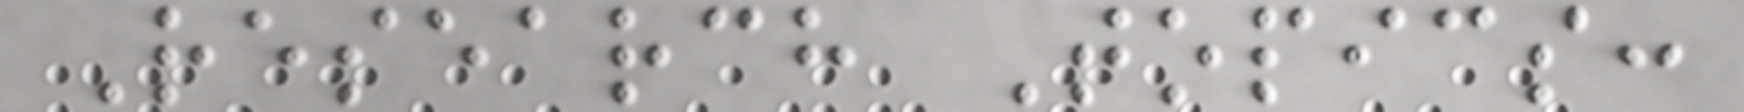Research Topics:
